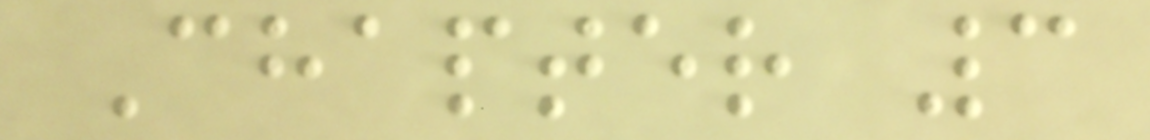Chapter 3
